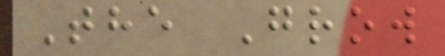The Grow
